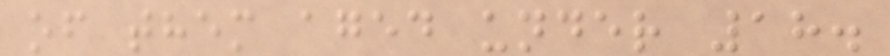of them aged under 18.
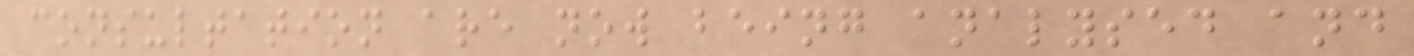consultation are now being analysed and
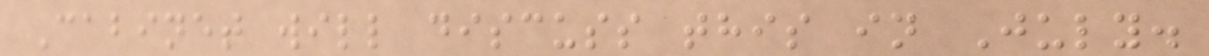Cabinet will discuss this in July.
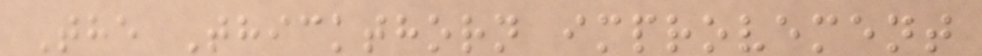The Thickthorn improvement
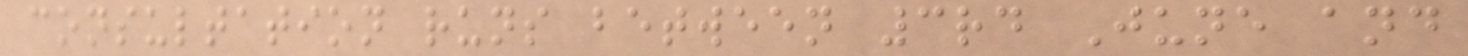consultation runs between 3rd June and
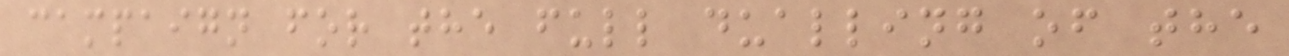campaign for the full dualling of the
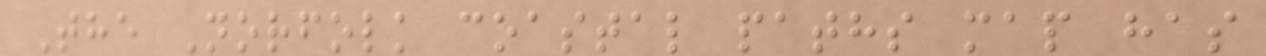The Norfolk coastal paths map has
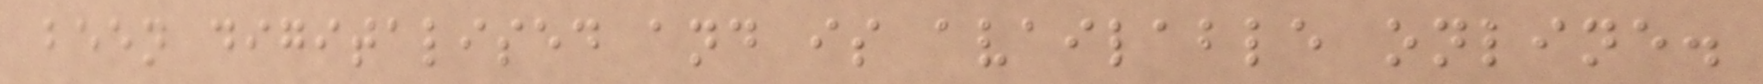been digitalised and is available online.
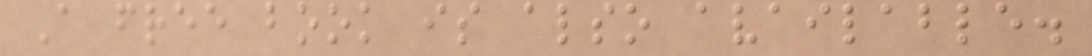A free book is also available.
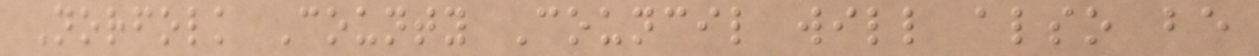Norfolk County Council will also be
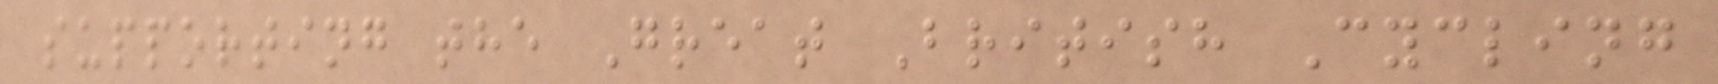supporting the Great British Cycling
